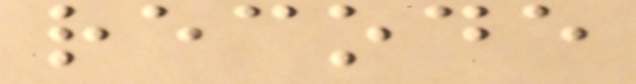recode
